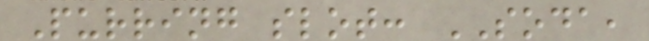Purring slot: SODA,
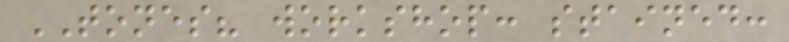TONES? workshop: stained:
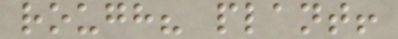rough? plant!
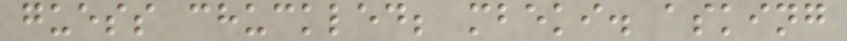guess chuckled; mbeki. asking
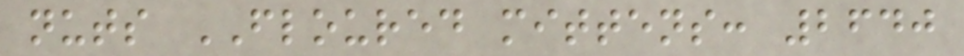nuts FLOURED mittens: 2640
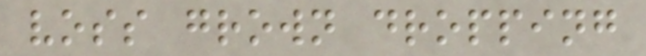voss grown dropping
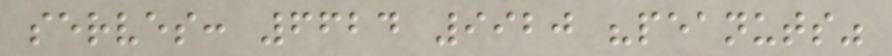serves: 6624 9920 "peanuts"
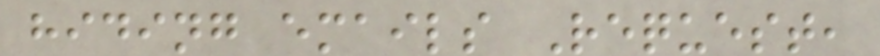hiding emails Request,
